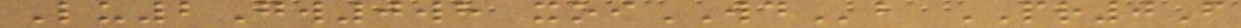Lu2Gw0wh xoiWDb PR0F
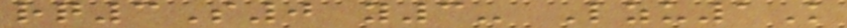rq3S0 y3- Lzu1K
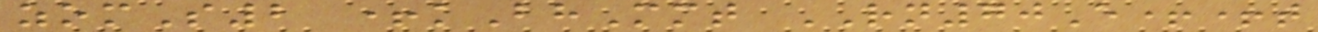zomS2 +kBhMmt RN70E++t
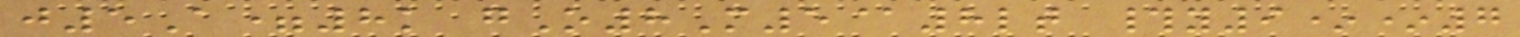j5A=8k gO8M5@8lt #y9**7
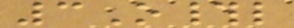3O#l
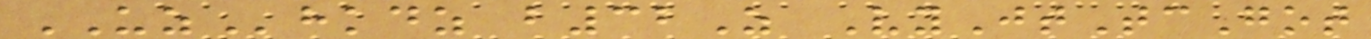UZhkdz b32Z VyJtTcGot
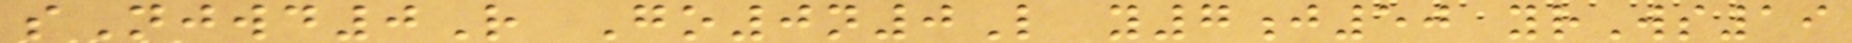sNjwd0R Go0n0L y7j50 yrWs19
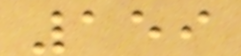159
